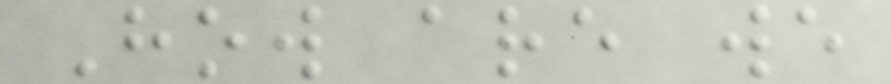How are we
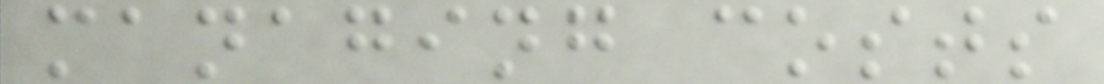managing costs
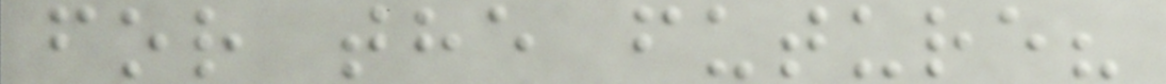for the future?
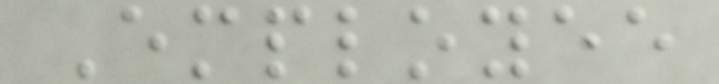Employee
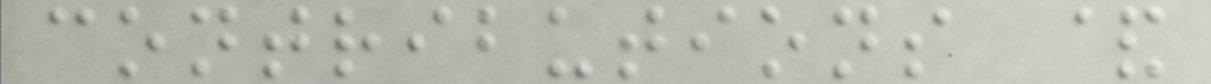contributions &
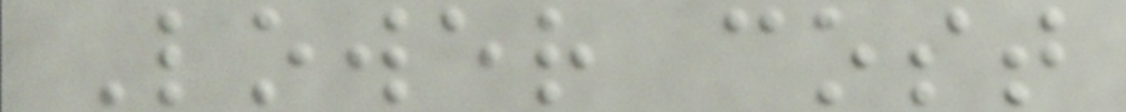Lower cost
